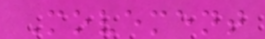Movement
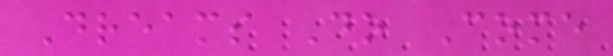Dreams Do Come
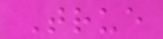True
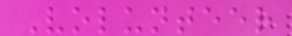Volunteer
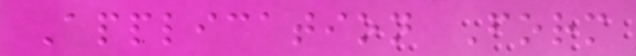Application Form
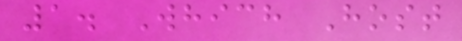1. Which Host
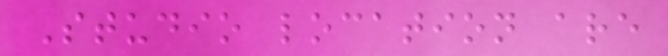Studio location are
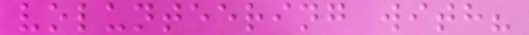volunteering with?
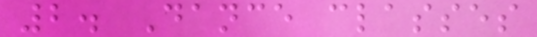2. Dance classes
